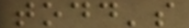todd's
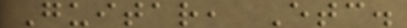Guitar, Etc.
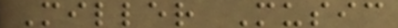Miller Music
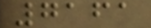7161
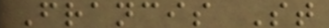Francis St
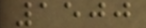1500
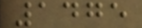1475
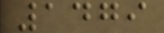1479
